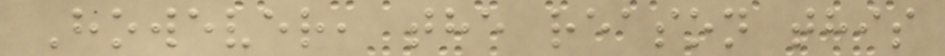However, the reason this
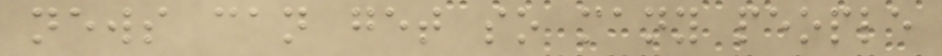news can get so many people
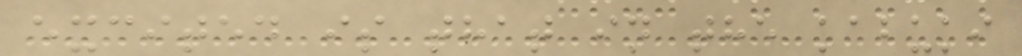excited is that in the kabuki
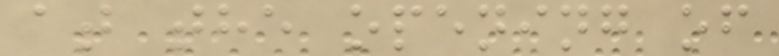at the opening of
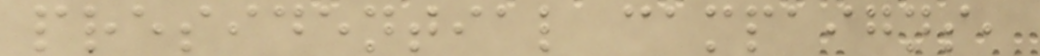presidential campaigns,
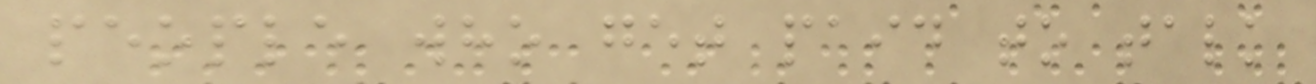people who get paid to talk
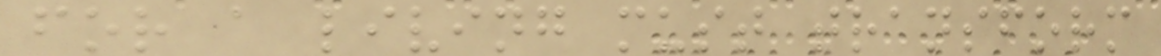for a living must transform
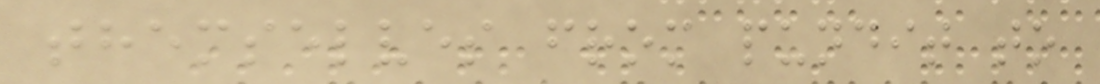themselves from pundit to
